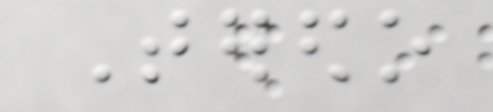Teredo
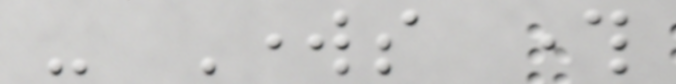- Works through
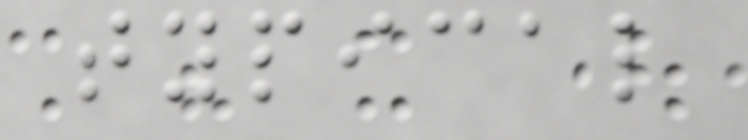typical
